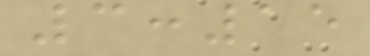3:15
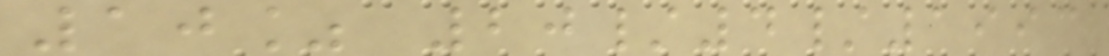10% 20/4/1993
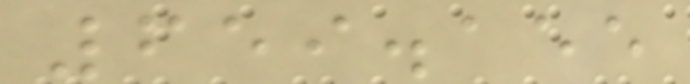659.155
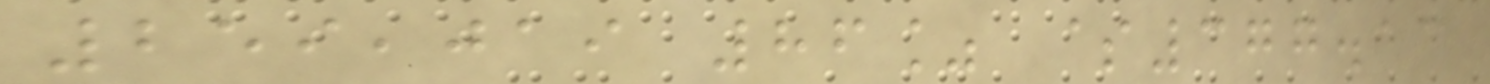259,019 86% $377.13
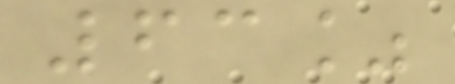63%
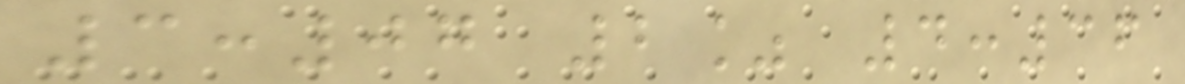3:07 2% 4:36
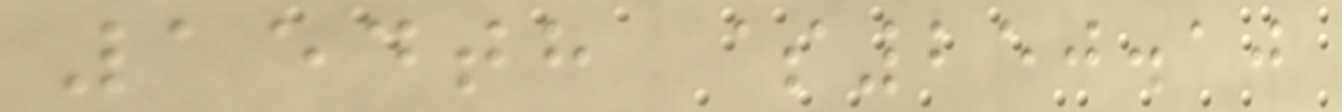154th $250.10
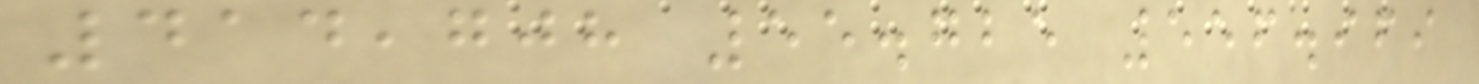414,708 55.725 556.969
